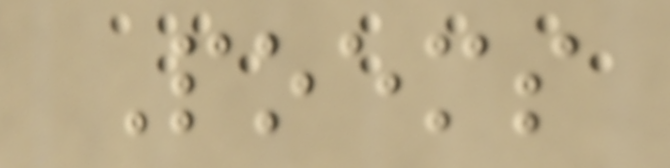Poems
